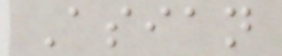Asian
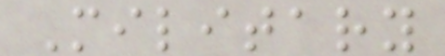Military
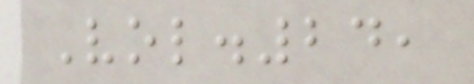Vol.24,
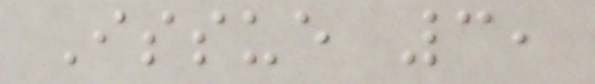Issue 3,
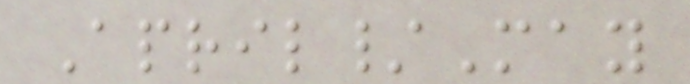April/May
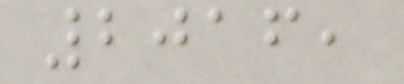2016,
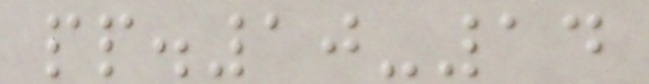pp.10-14
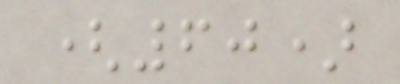(60)
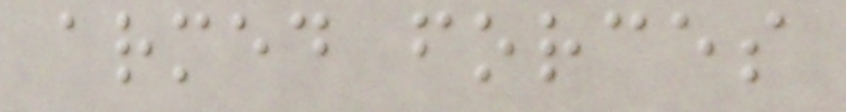armed forces
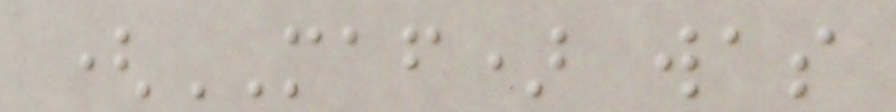(MAF) was
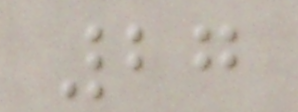27
